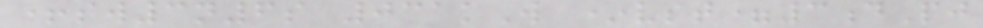+sw3n6s 031kW *vst=3dPj
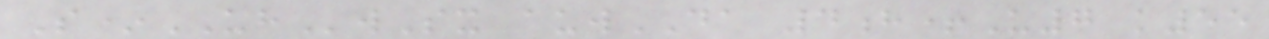S*UHwSx auwDA 4h+U7 k55
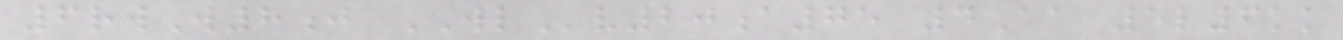6rwW8j WLv20a75 4Aa 5l6kk
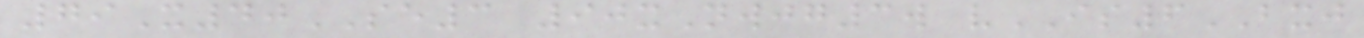79X40SE3 90xNwjg3w vIS6BXJ
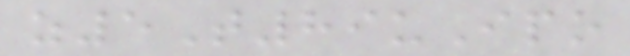z5T89uIpo
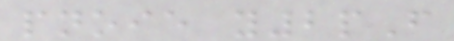pnoie y2pF
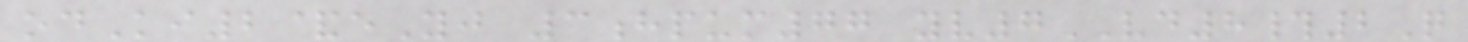odKi2&eYj 3hpum77 yv7VD8#2Q
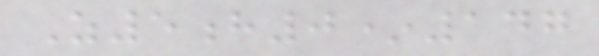Z5h0*147
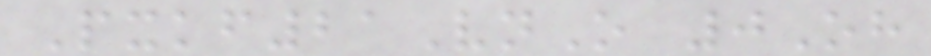Pxkf21VnO 0Oh
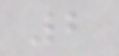2
